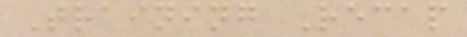Training Recap
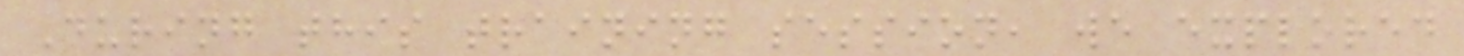During this training session, we explored
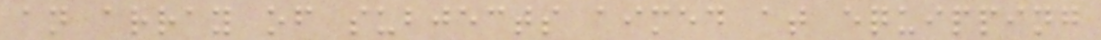an array of subjects aimed at equipping
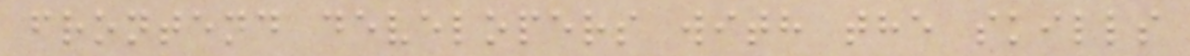frontend developers with the skills
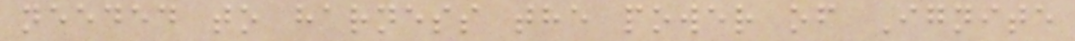needed to harness the power of Ignite
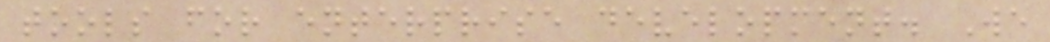tools for enterprise development. We
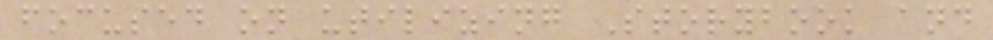focused on utilizing Storybook and
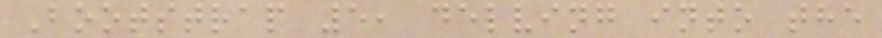Bootstrap 5, delving into the
